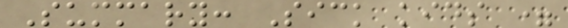Summary: Sick kids =
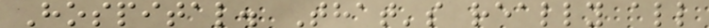Hospital. That's really all
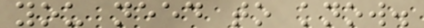you need to know.
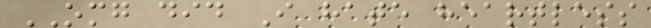OMG did I hate heartless
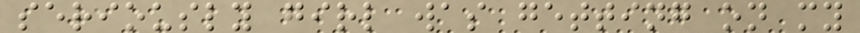seriously girl was getting on my
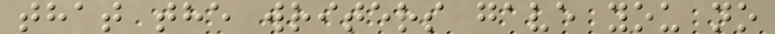that the writers gave you no
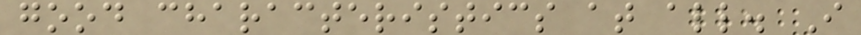good characteristics at all. I
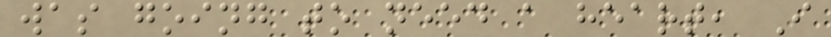was going to need a heart, I
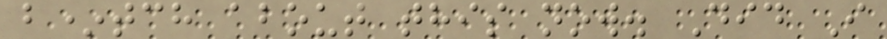b*tch about this now. Did I
